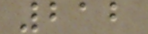212
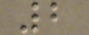2
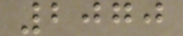2070
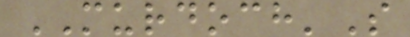MURDOCH'S
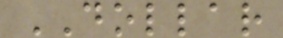DOLLAR
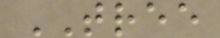TREE
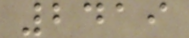2419
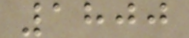1800
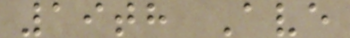19th Ave
